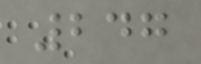247
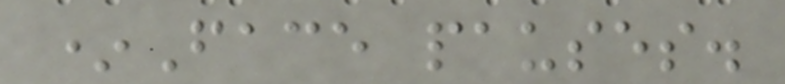*Face pauses.
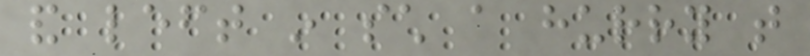and left in such a hurry that
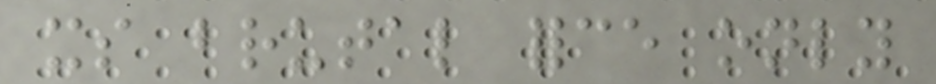its brutal force only
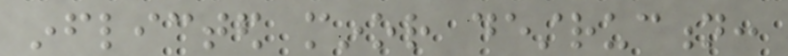inflicted minor destruction:
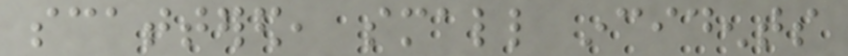scattered, small incidents
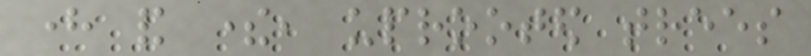here and there, uprooted trees
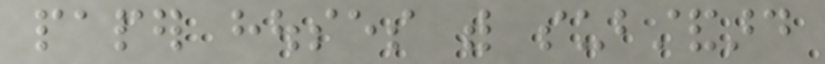paper houses with substandard
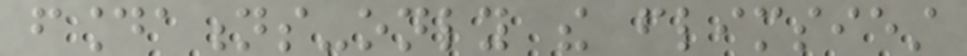foundations-only the flimsiest
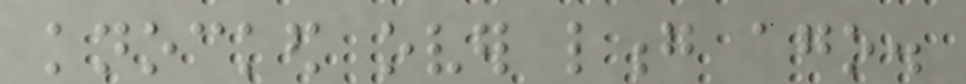knocked over long ago.
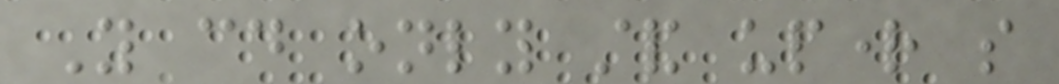You could only stand upright so
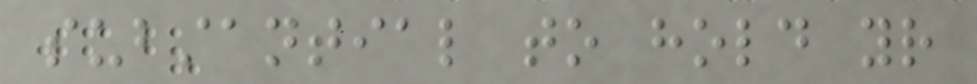substantial to hold your
